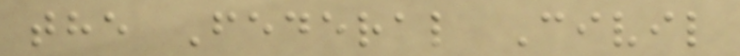the Federal Civil
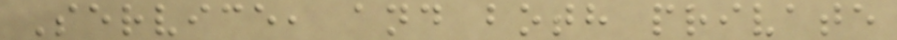Service, and both private
